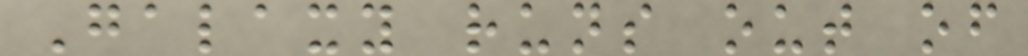Galaxy runs out of
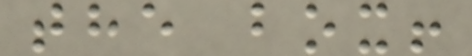the box!
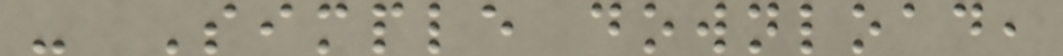- Simple download,
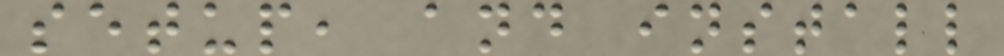setup, and install
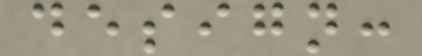design:
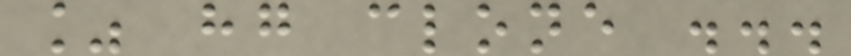% hg clone ...
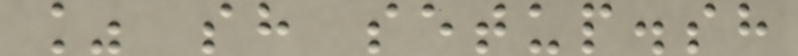% sh setup.sh
